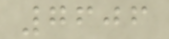7606
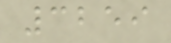3259
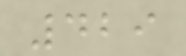429
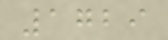1729
